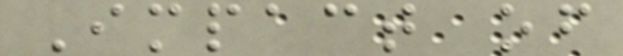Impact of
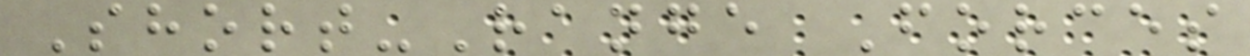Short-Range Forces
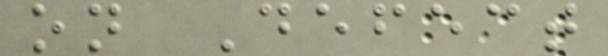on Defect
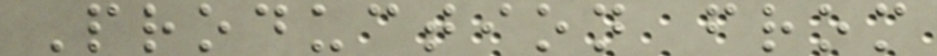Production from
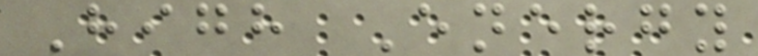High Energy
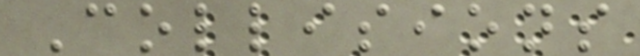Collisions
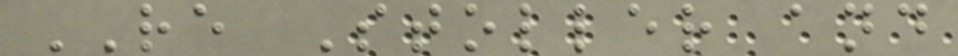RE Stoller and
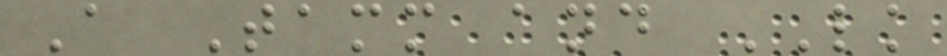A Tamm and LK
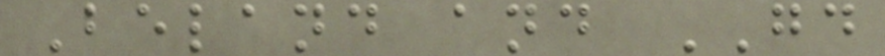Beland and GD
